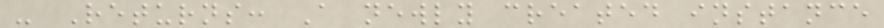- Returns: A newly created instance
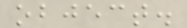object.
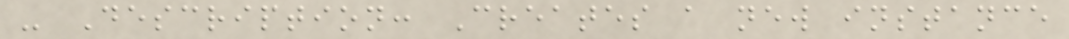- Description: Creates a new instance
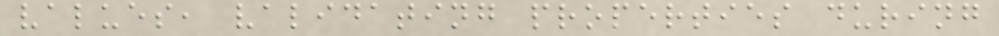values, validating properties during
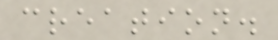creation.
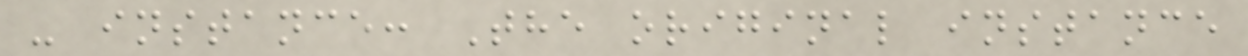- instance: The original instance
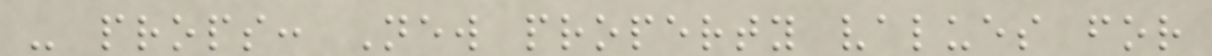- props: New property values for
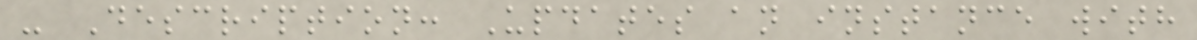- Description: Updates an instance with
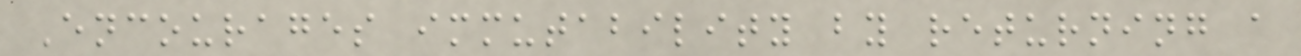Encourages immutability by returning a
